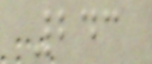243
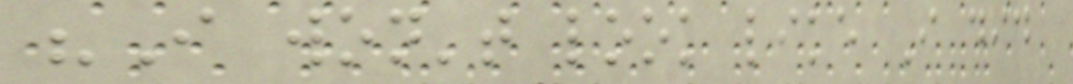"I won't look like I did
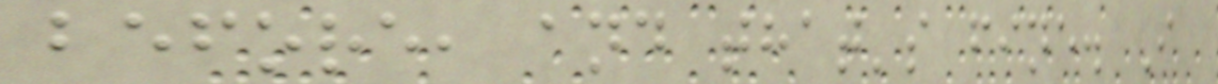before, and that's fine. I
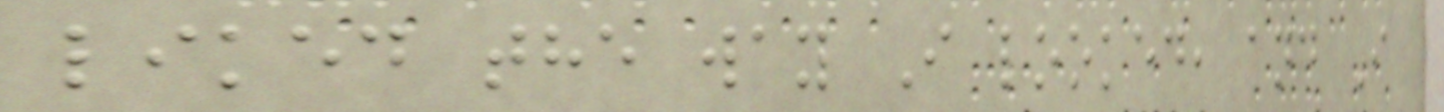liked the way I looked, and I
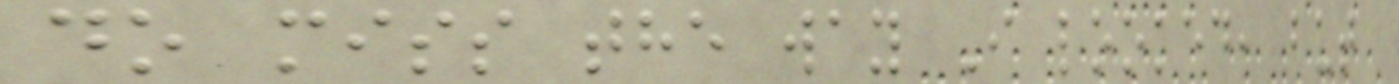do miss the way I looked, but
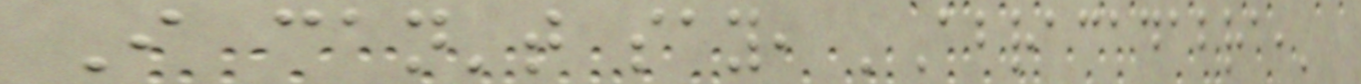I can't say, 'Abracadabra,'
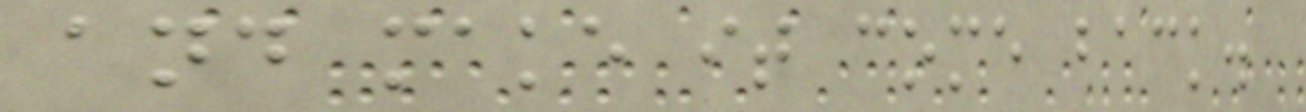and make it come back.
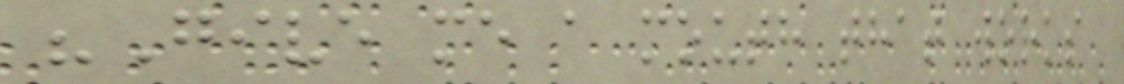"Give me a mouth that works
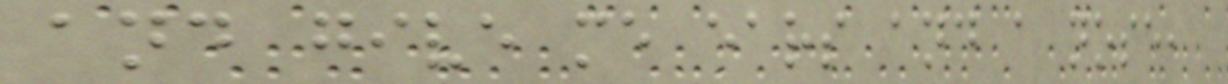and give me ears and a nose,
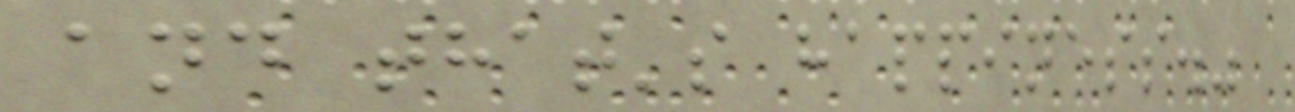and that's happiness."
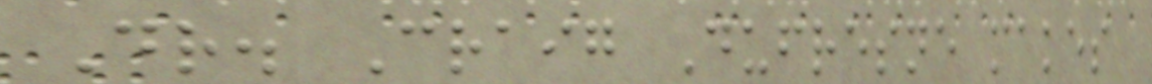Dr. Craig Dufresne makes
